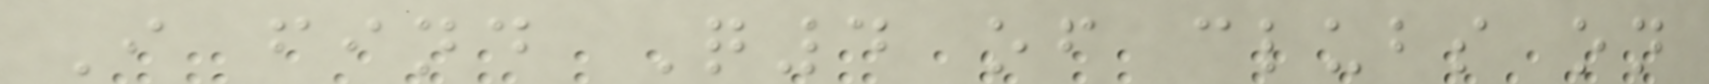I find Q4 of clubs on
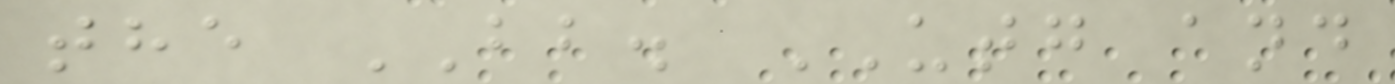the BB. UTG and
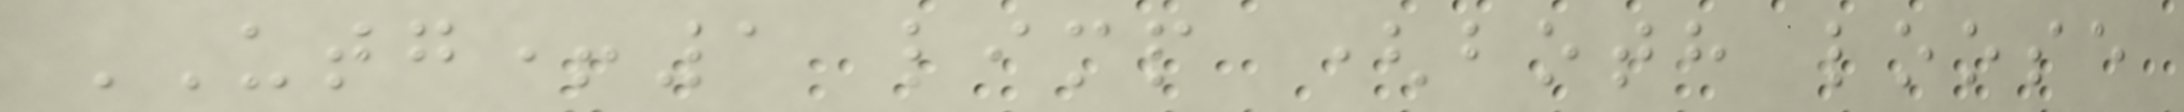UTG+1 limp (both loose
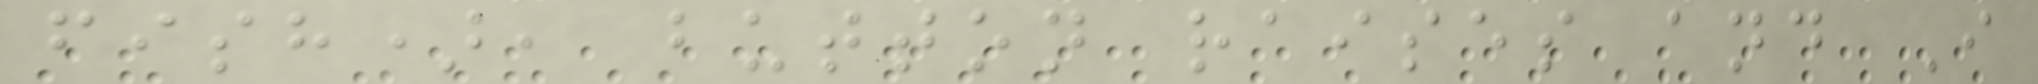fish), button raises and I
